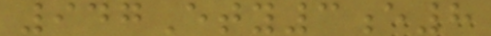947Ety3e8
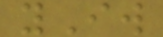yIw
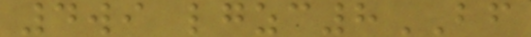4wi lgzc8BF
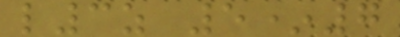l3z 5*7
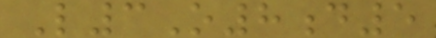L3O8d5
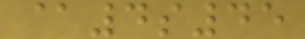@4s45
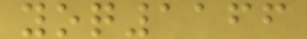yoq1166
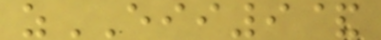zEII9&
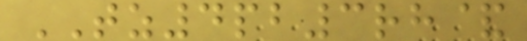TZ4pb3rh&
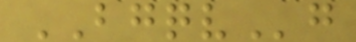BGQVg
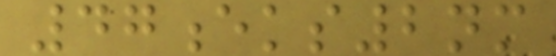47eks2nm
